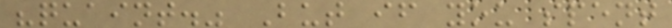"quaint." But if you spent
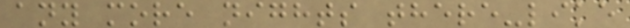any more nights there-like
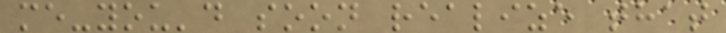me-you'd soon realize that
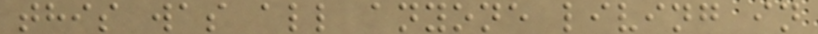this was all anyone living in
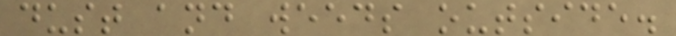dust and weeds outside.
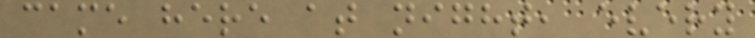came here at night, every
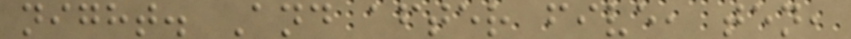night. And after five, ten,
